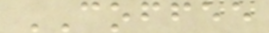COFFEE
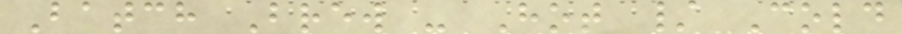Batch Brew - Hot / Cold
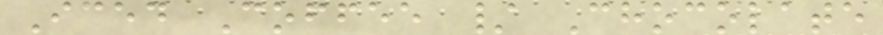Iced Coffee / Chocolate
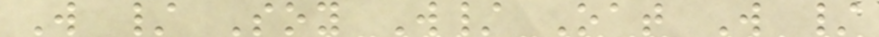W / Soy W/ Oat W /
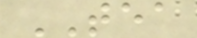TEA
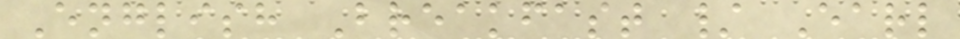English Breakfast / Earl
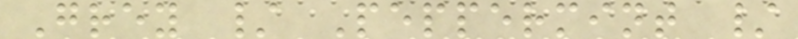Grey / Peppermint /
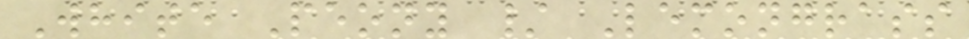White Peony / Lemongrass
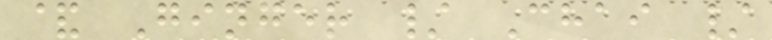& Ginger / Chai /
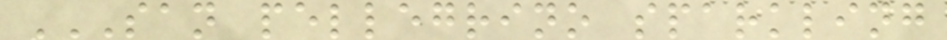SAN PELLEGRINO SPARKLING
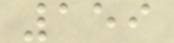159
